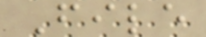File
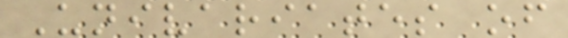Univariates of
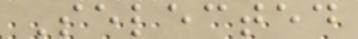Selected
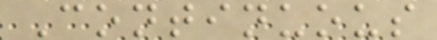Continuous
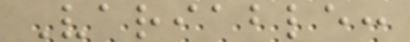Variable:
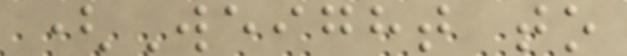(Weight to
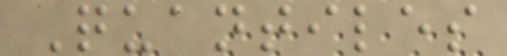Quantiles
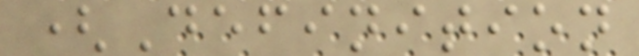(Definition
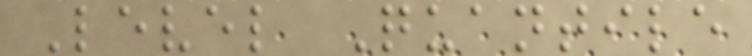Level Quantile
